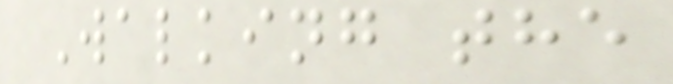Walking the
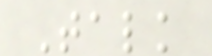Talk
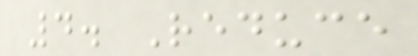4. Reduce
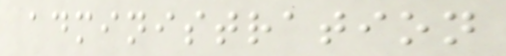administration
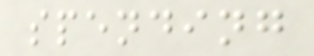spending
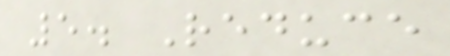5. Reduce
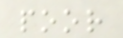poor
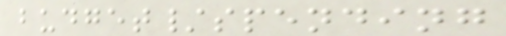budget/spending
